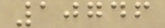10746
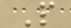P
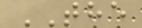THE
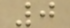0
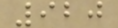920
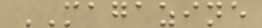MAGAZINE
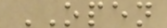OPEN
